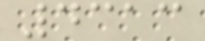4313
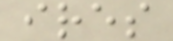ires
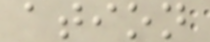ation
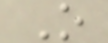O
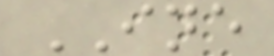INE
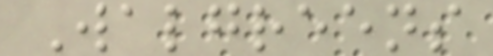Walgreens
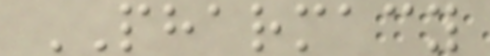PHARMACY
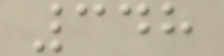348
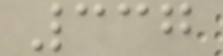337
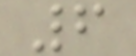6
